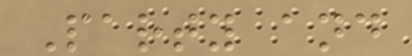Party and
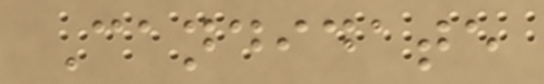Candidate
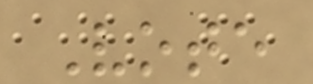Vote
